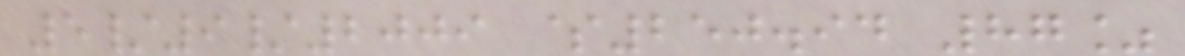5/9/2009 $250.94 87%
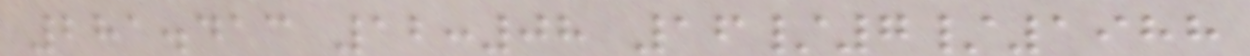281.413 12:08 16/7/1988
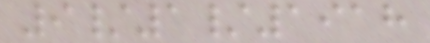9/1/1918
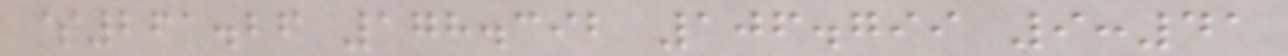$261.26 178.392 106.799 9:41
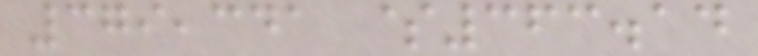379,341 $363.14
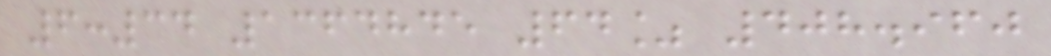6:34 1364845 64% 408.960
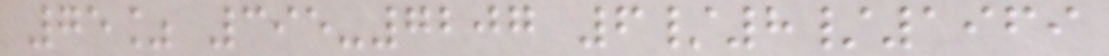75% 395-7207 6/8/1969
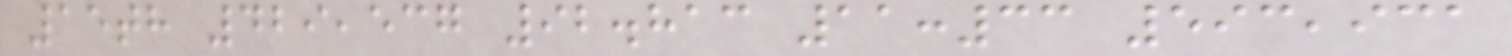15th 429,537 92.813 11:33 593,931
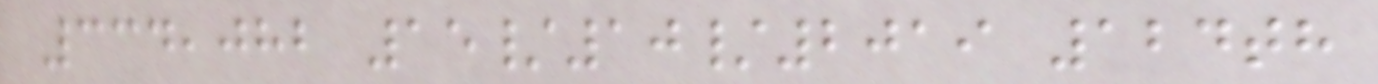334,082 15/10/2019 124th
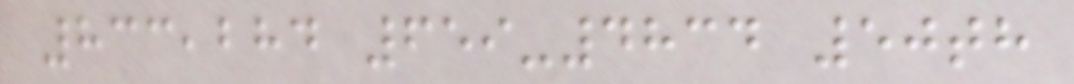833,284 659-4834 50th
